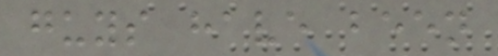guys have been
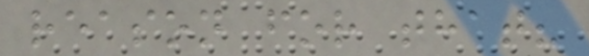reason for that?
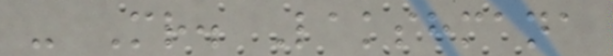- Mr. Lakshmana
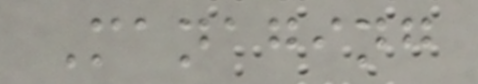Managing
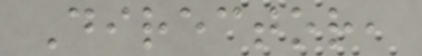Director,
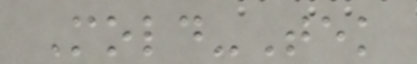Mold-Tek
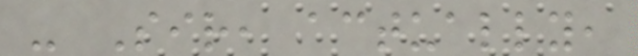- Sir, actually,
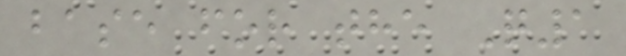base for the Q1
